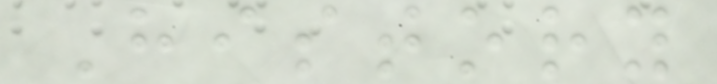History
